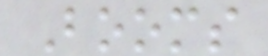Booms
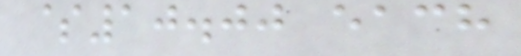$10.00 each
